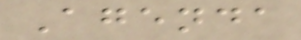Agenda
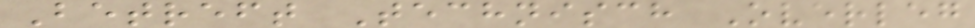Betreft Technisch Overleg
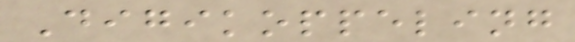Digikoppeling
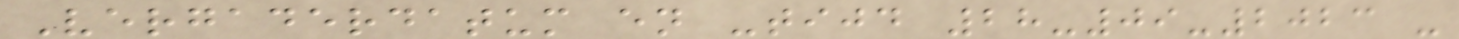Vergaderdatum en -tijd 28-09-2023 -
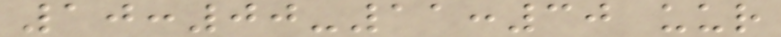10:00-11:30 uur
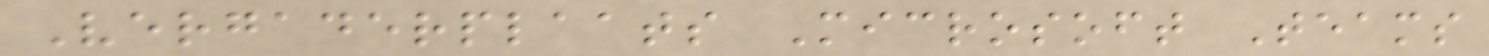Vergaderplaats Microsoft Teams
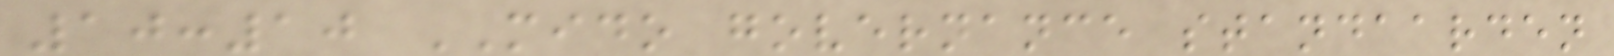10:10 MIDO governance standaarden
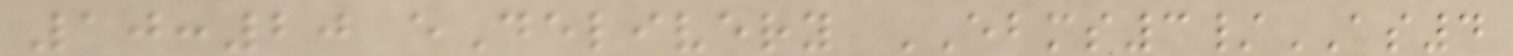10:20 eDelivery EBMS3/AS4
